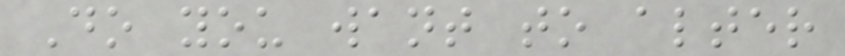Do you want to alter
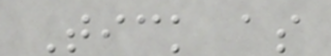Tick as
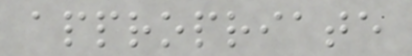appropriate
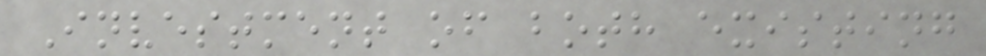Investment of both existing
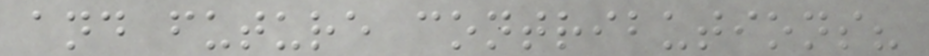and future contributions?
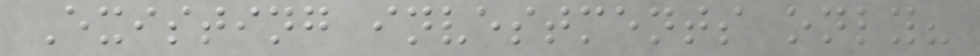Existing investments only?
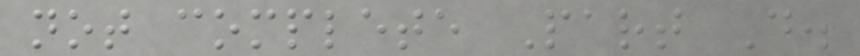not complete Part D.
